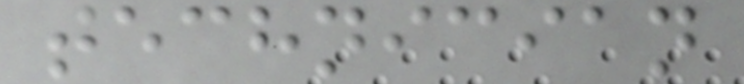technician
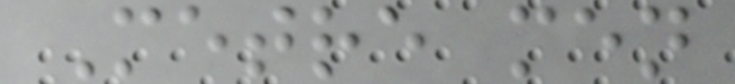Metre men
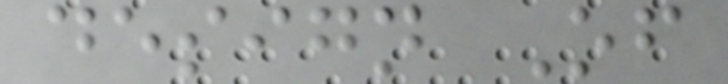design Of
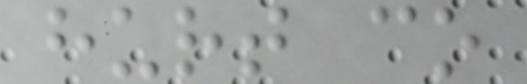hurt co
